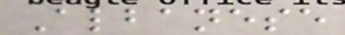Albanese
